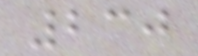230
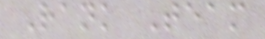Rank Team
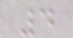4
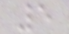5
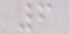6
